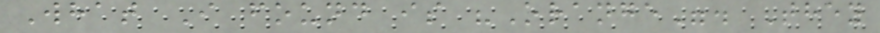What I found is "Orange". They
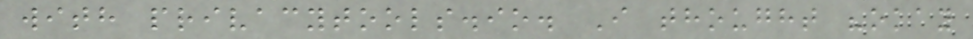with privacytools.io. I thought "okay
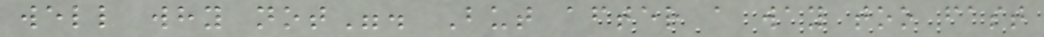well why not". But after a way too fast
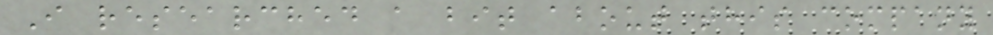I researched a bit about this company
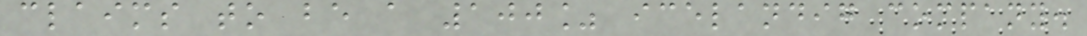claims to be a 100% icelandig company.
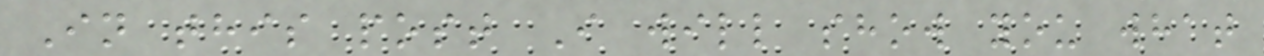In this post I will show you what
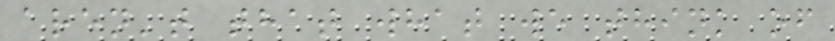aren't that what we think of
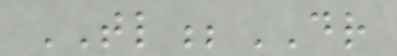TL;DR
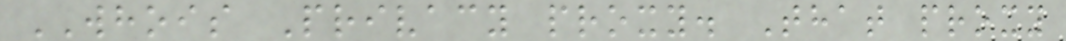WHOIS Privacy proxy. That proxy
